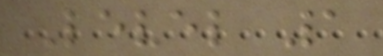Level 1
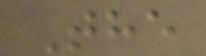The
